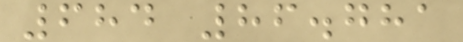684 86.781
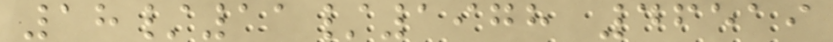18/11/1978 46519
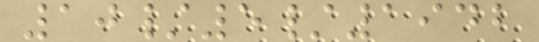10/5/1942
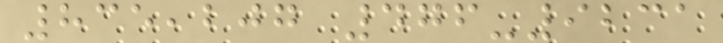835,207 476-9231
